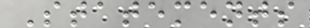Statements
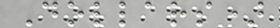Dollars)
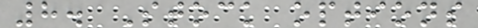8. Stock options
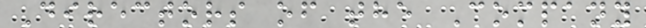Directors of the Company
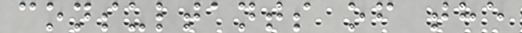consultants of the
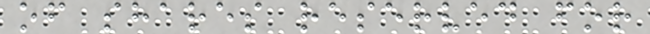of shares reserved for
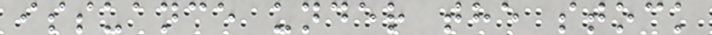issuance under the stock
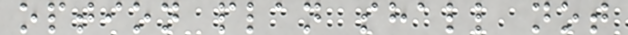option plan shall not
